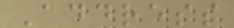Address
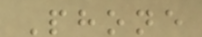Phone
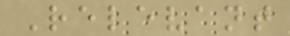Relevant
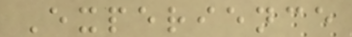Experience
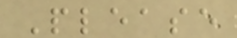Please
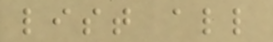list all
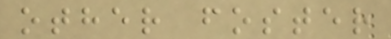other foster
